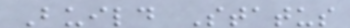Build Status
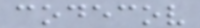codecov
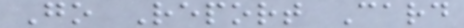Go Report Card
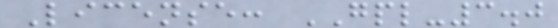License: GPL-3.0
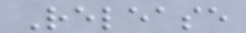Release
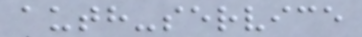auth-service
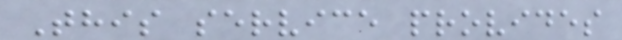This service provides
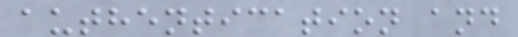authentication and
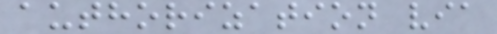authorization via
